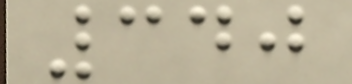340
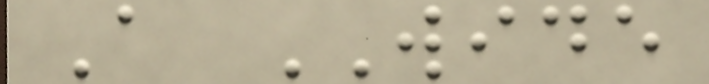A WIDE
